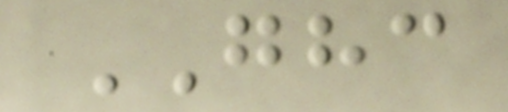GHC
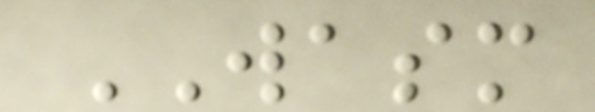WASM
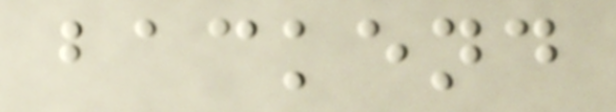backend
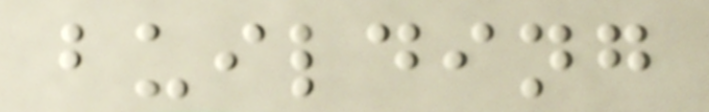building
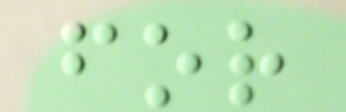for
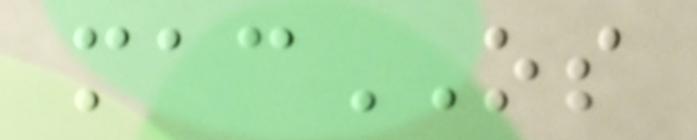macOS
